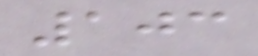103
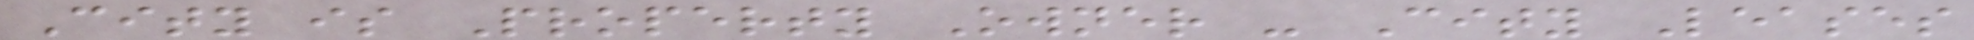City is Property Owner - City Leases
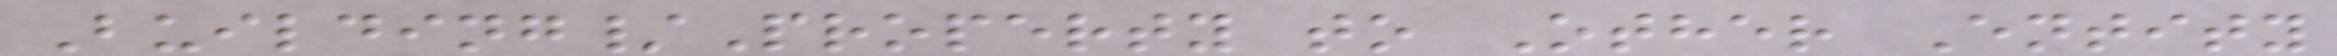Building/Property to Other Entity
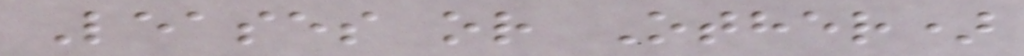Leases or Other)
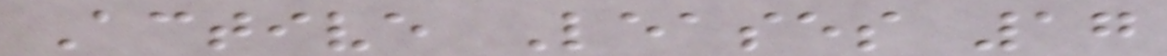Active Leases 17
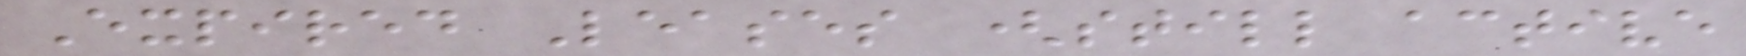Expired Leases (still active
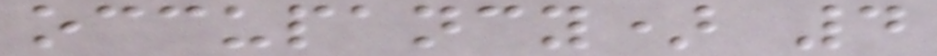occupancy) 4
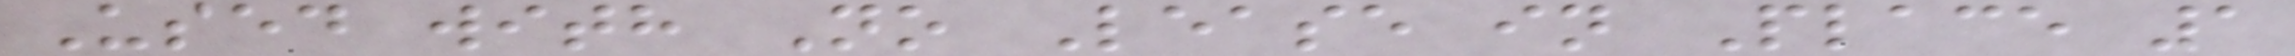Used with No Lease in Place 1
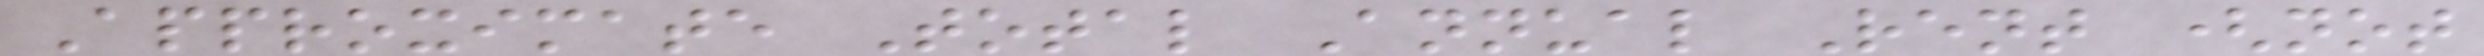Approximate Total Annual Rent (not
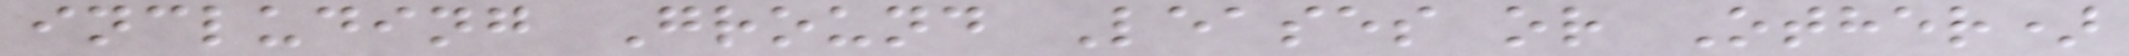including Ground Leases or Other)
